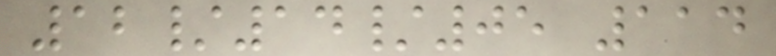12/14/05 114
